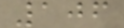106
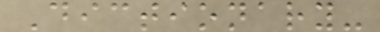Dictionary-
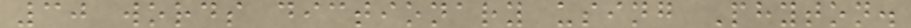30 words dictionary using Phyton.
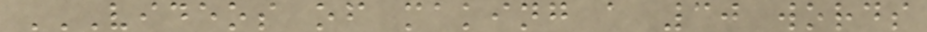VIDEOS OF MAKING A 30 WORDS
